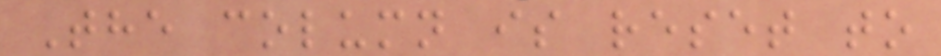The column is reset to
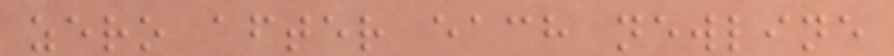zero after each newline
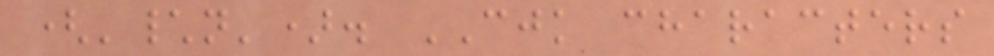('\n'). CJK characters
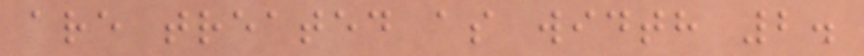are treated as width 2.
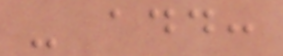- add:
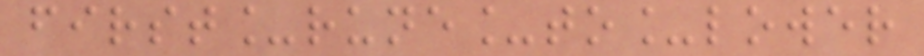first_rune_to_lower
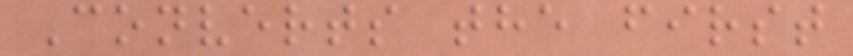Converts the first
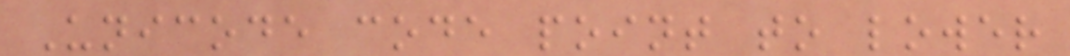Unicode code point to lower
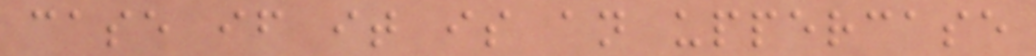case if it is an uppercase
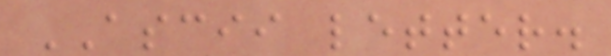ASCII letter.
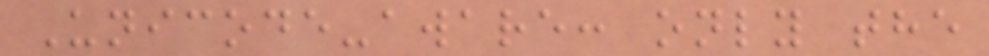Unicode-aware: only the
